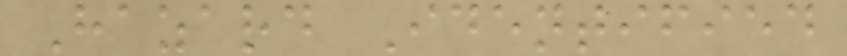Hazard Identified
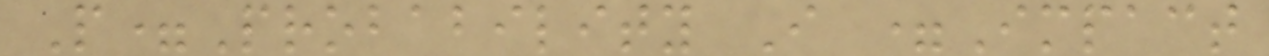P=Probability I =Impact
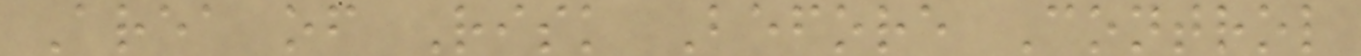Area of Risk Before Control
